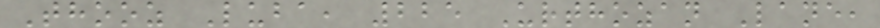Thooz Luba, 225 Urthozan Lane,
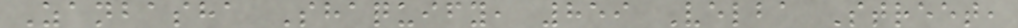Zanbasha Shaquify, 859 Velba Street,
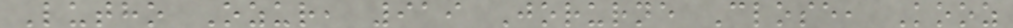Lutho Ozur, 919 Jorurne Close, Kooz
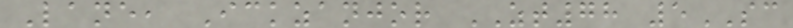Lane, Ickzanjor ZT78 5SC
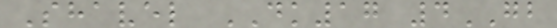Shavel DK17 4GB
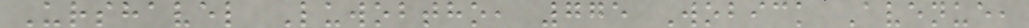Urshavel Luwobtho, 775 Wobick Avenue,
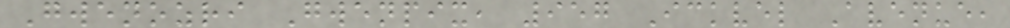Gwenozri Gwenpix, 957 Ickvel Avenue,
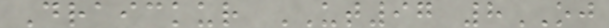Draickur UT97 8OJ
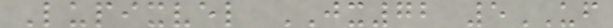Lupixvel JX72 5UF
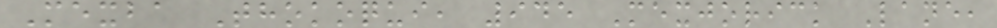Mexba Thokoqui, 945 Mexjorick Lane,
